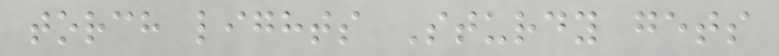torch lights Sturdy gets
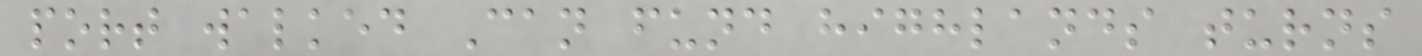port walked Can fund highlands turns
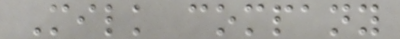Milk company
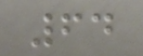64
